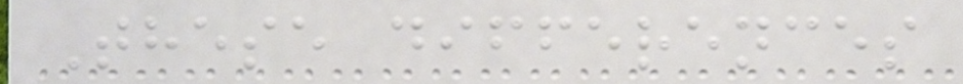These differences
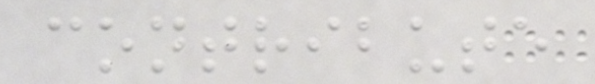contribute
